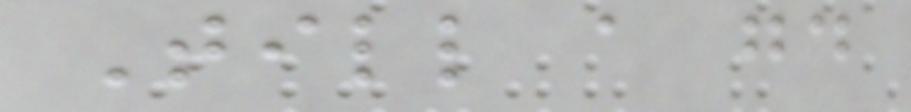Till a good
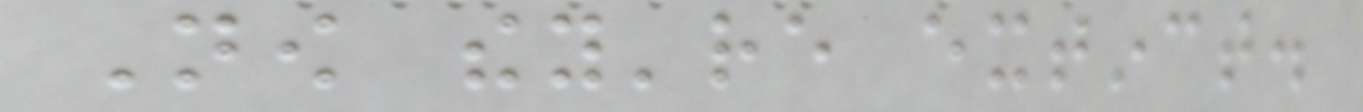Now they're extinct.
